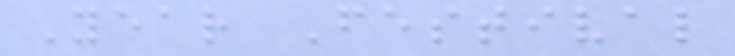Year Festival
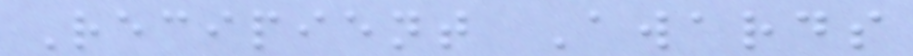Recipient Awards
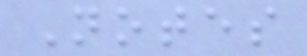Notes
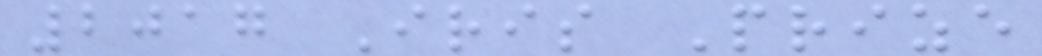2017 Iris Prize
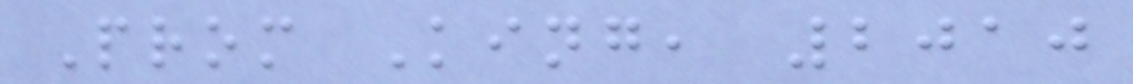Prom King, 2010
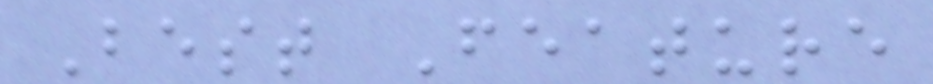Best Feature
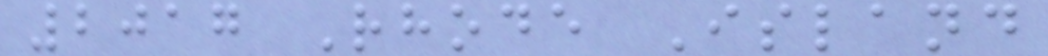2017 Rhode Island
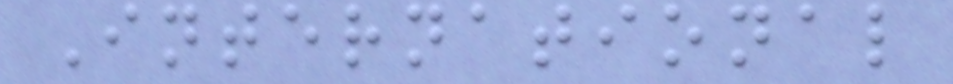International
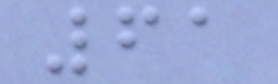61
